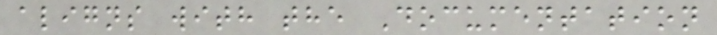aligns with the Documentation
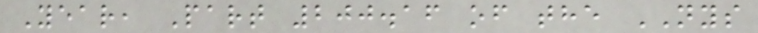Year, Part 200.16 of the NYS
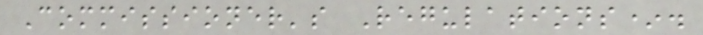Commissioner's Regulations*.
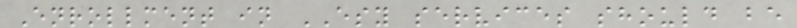Enrollment in ESY services should be
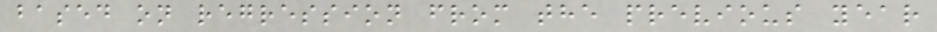based on regression from the previous year
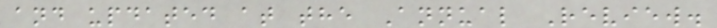and updated at the Annual Review.
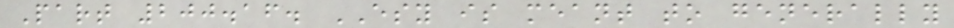Part 200.16. ESY is meant to generally
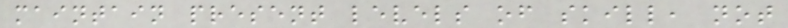maintain present levels of skill, not
